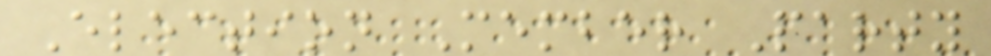Election Member Party
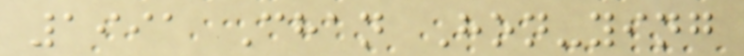1991 Chan Hon-ying
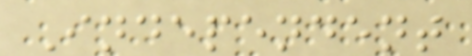Independent
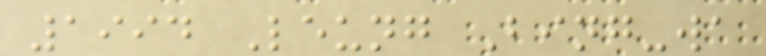1994 Leung Bing-wa
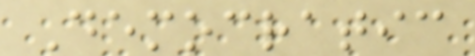Democratic
